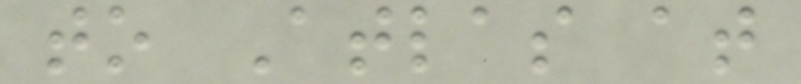to Atlas at
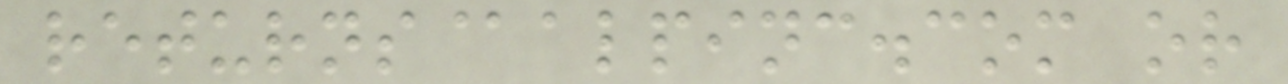returns@alpinc.com or
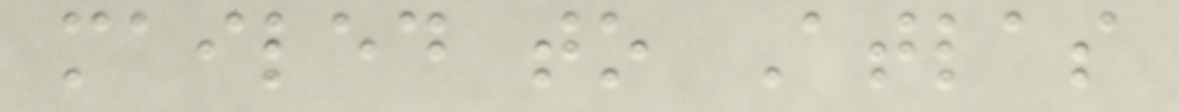mailed to Atlas
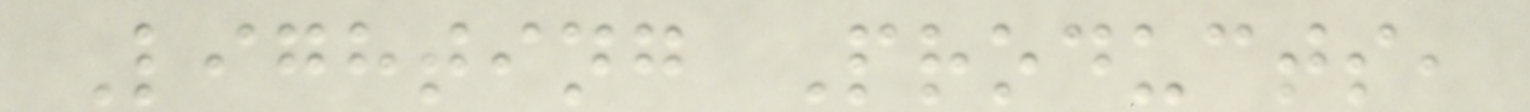Lighting Products,
